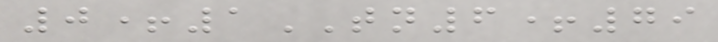0+1TN6+79
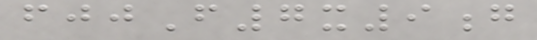fjjF7x9g
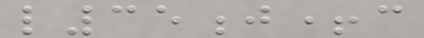l35j+c
